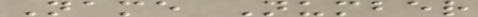Name Number
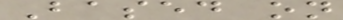Based on
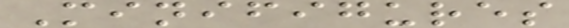Minifigures
